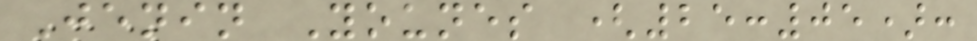Jenin Younes (25:05):
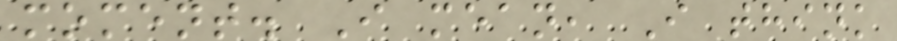moment. I mean, I think
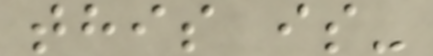this is-
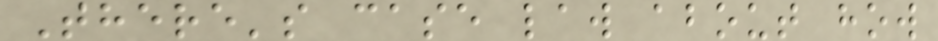There's case law about how
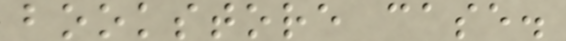bookstore case.
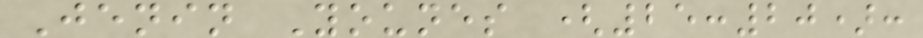Jenin Younes (25:20):
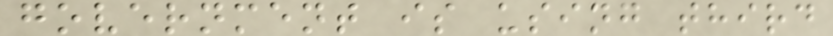government is using third
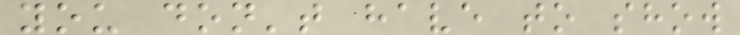you don't have to show
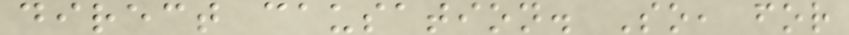direct causation. So, for
